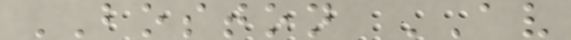BOSTON AV
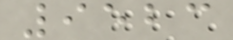9523
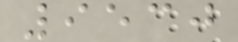9530
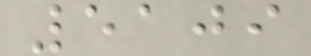5109
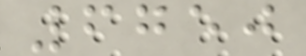6750
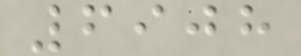6908
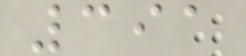391
